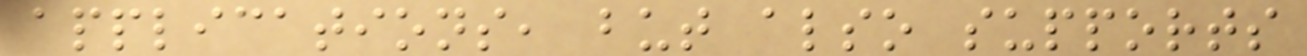applications, but also supports
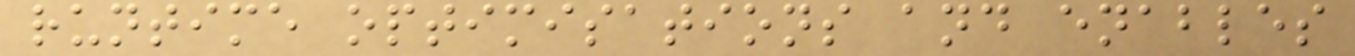runtime optimisations and enables
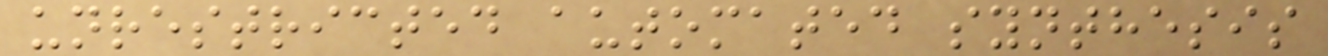unrestricted automated synthesis
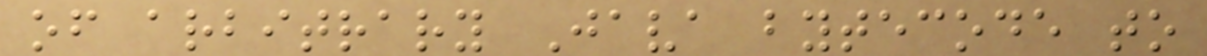of arbitrary Java bytecode to
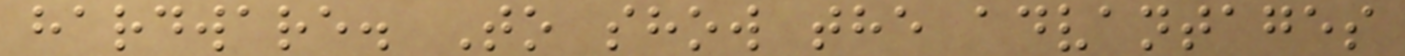hardware. To show the advantages
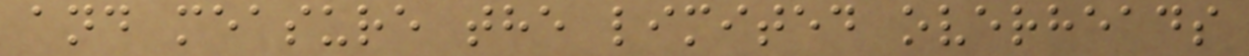and measure the limited overheads
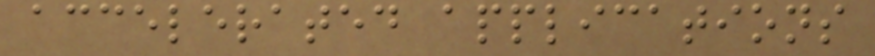accelerated applications
